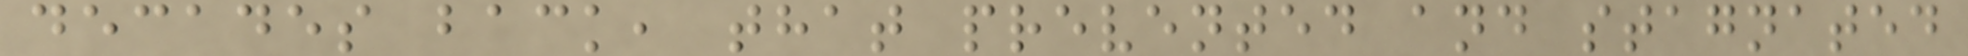decades back, that prevented and stagnated
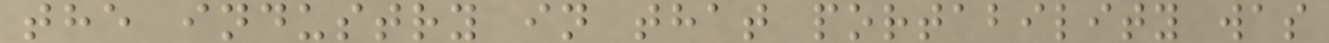the industry in that portability was
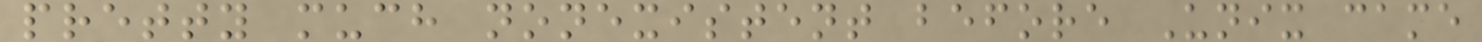pretty much nonexistent before Unix came
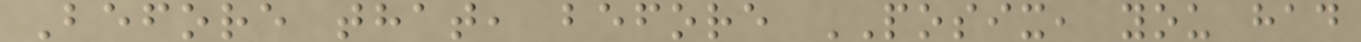Before that, before POSIX, you had
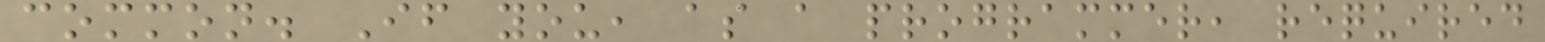common. If you, as a programmer, required
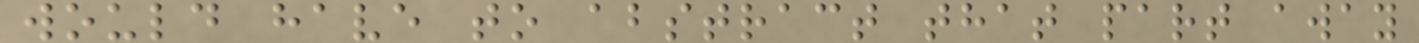would have to abstract that part away
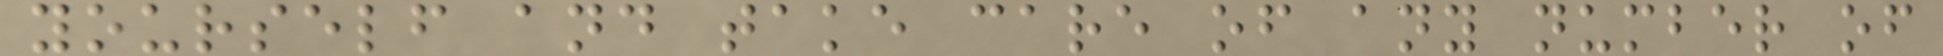yourself and take care of any number of
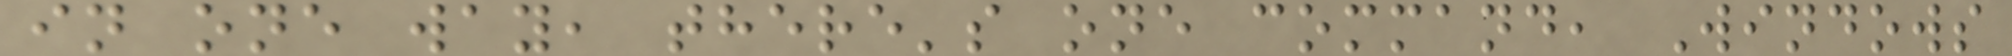in one way, there's one command, Windows
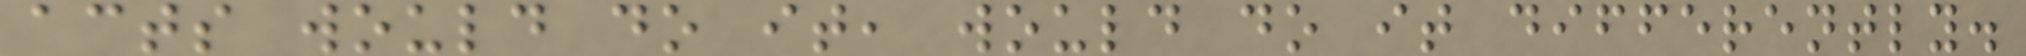acts would do it, would do it differently.
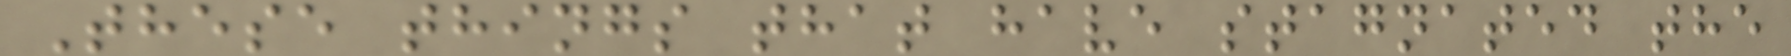These things that have stagnated the
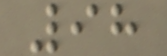98
